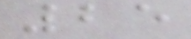25
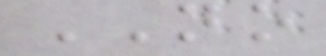NO
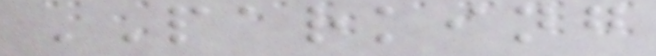PARKING
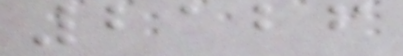2126
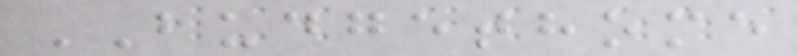BUDGETHOME
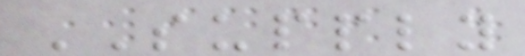SUPPLY
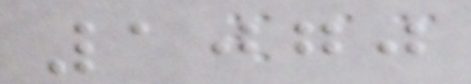1070
